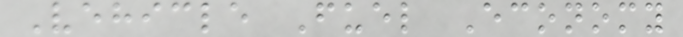Vehicle Fuel Economy
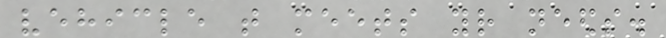vehicle that meets your needs.
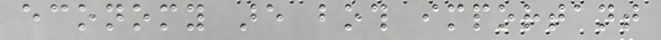economy are both important
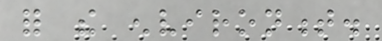for the environment.
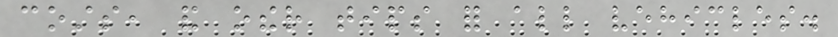costs, and other tips for all vehicles.
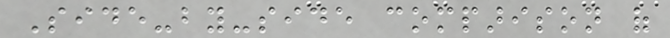Side-by-side comparison of
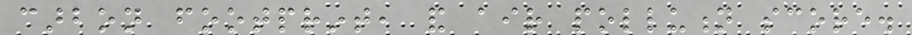carbon footprint, and air pollution score.
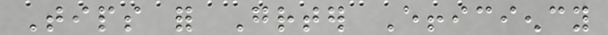Tips for Greater Efficiency
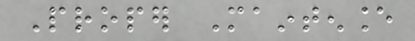Proper Maintenance
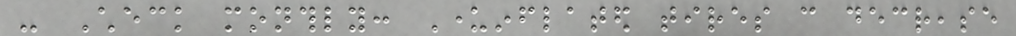- Check monthly: Underinflated tires can decrease
